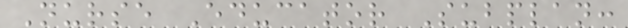Nurse Educator Subplan:
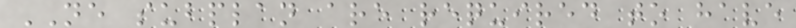NE subplan are required to have
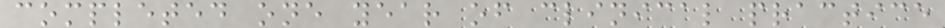completed one year of clinical practice
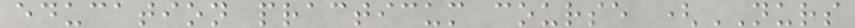education practicum course (NURS
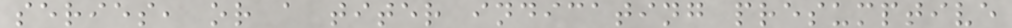series, or a titer indicating presumptive
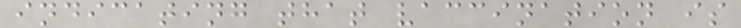indicating that vaccination is
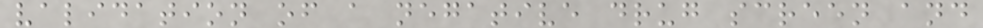validation of a negative drug screen and
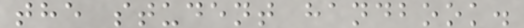the student handbook.
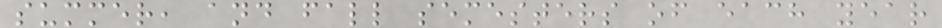summer, and fall semesters of each year
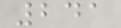241
